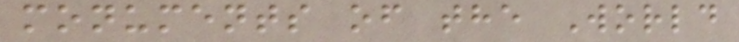monuments of the World
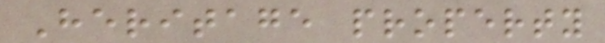Heritage property
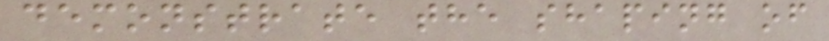demonstrate the shaping of
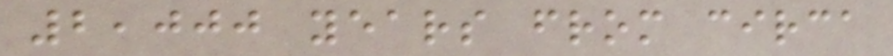2,000 years from circa
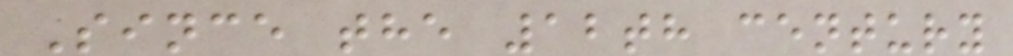Since the 12th century
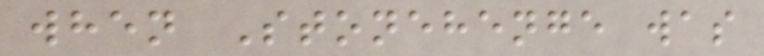when Stonehenge was
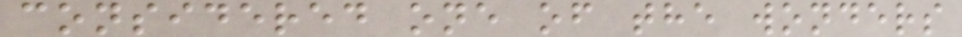considered one of the wonders
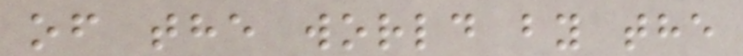of the world by the
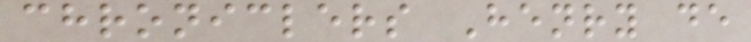chroniclers Henry de
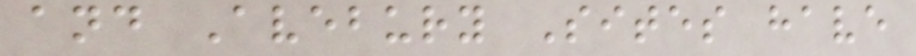and Avebury Sites have
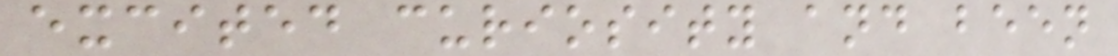excited curiosity and been
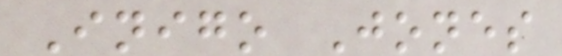Inigo Jones
